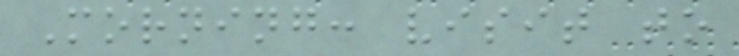Morning: visit to
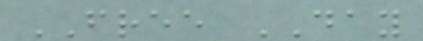FREE DAY
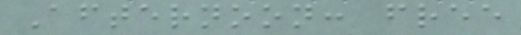Afternoon: free
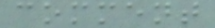comment
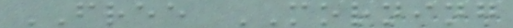FREE MORNING
